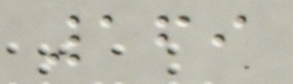169
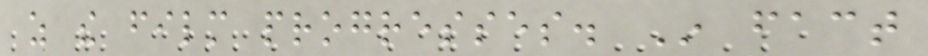as the film progresses. In fact
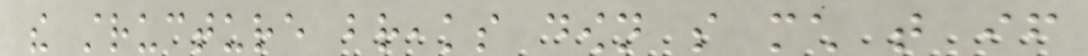the structure breaks down so much that if
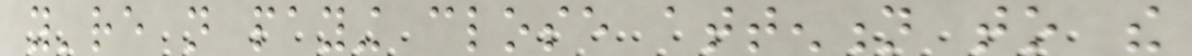you're not paying close attention to the
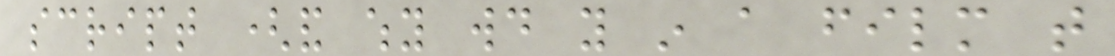script (and why would you in a film that
